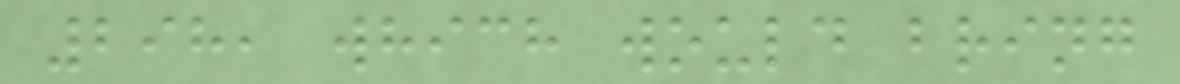298, which would bring
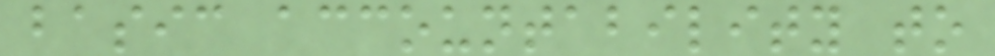basic accountability to
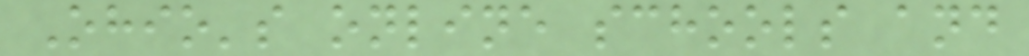Ohio's online schools and
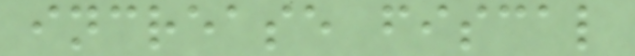increase fiscal
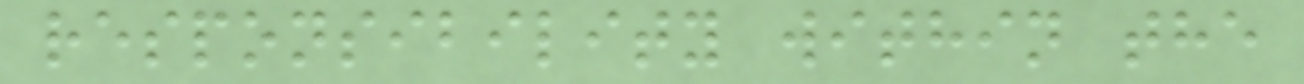responsibility within the
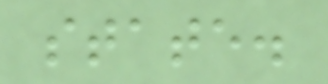state.
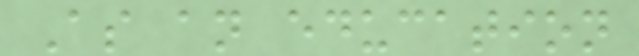As an education
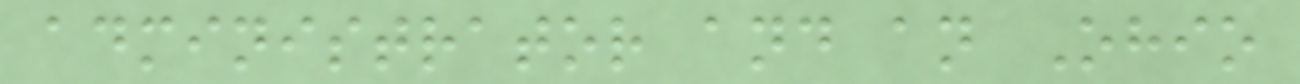administrator and an Ohio
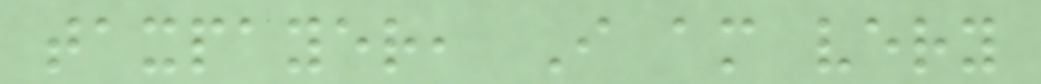taxpayer, I am very
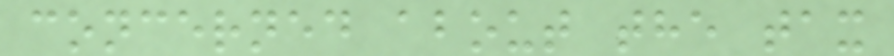concerned about the tax
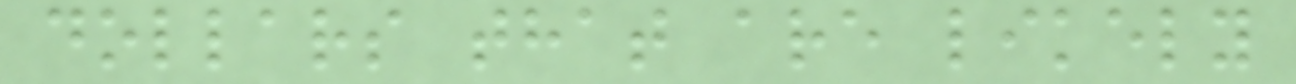dollars that are likely
